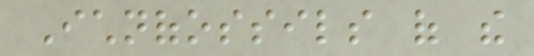Ichnofossils of the
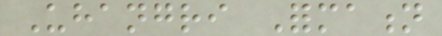Uhangri Formation
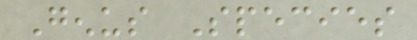Genus Species
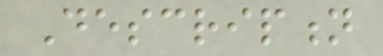Description
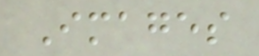Images
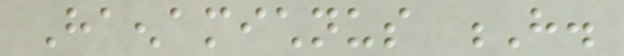Haenamichnus H.
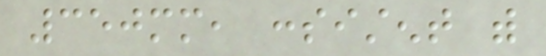350mm, consistent with
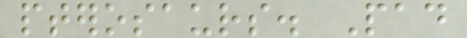pterosaurs. Pad
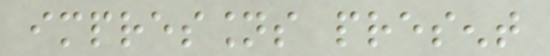impressions present
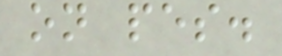on pes.
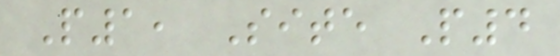P1, Site P4
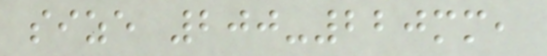size 200-220mm,
